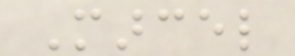Marcel
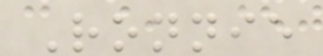Ronnie
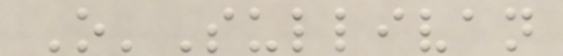O'Sullivan
